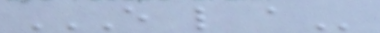E L A
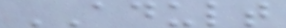ADULT
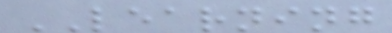LEARNING
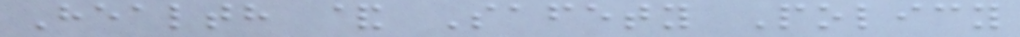Health & Safety Policy
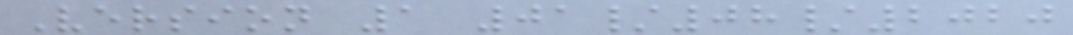Version 1 01/08/2020
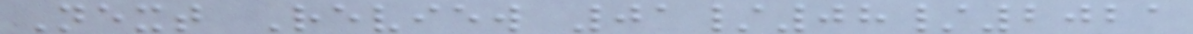Next Review 01/08/2021
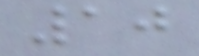10
